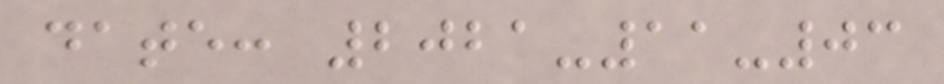date: 2021-11-03
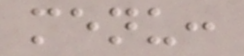menu:
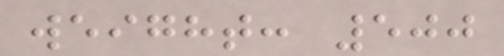weight: 500
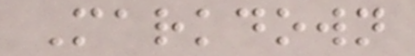Markdown
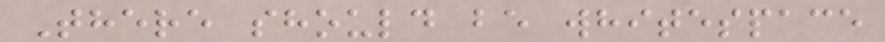There should be whitespace
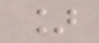]
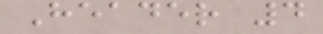Header 4
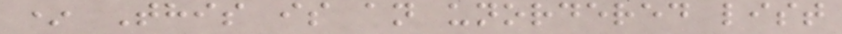* This is an unordered list
